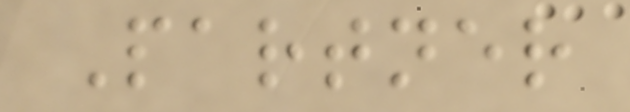Partner
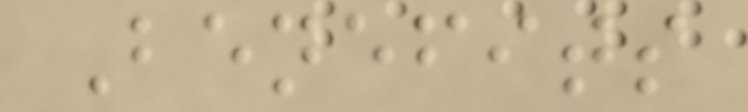Benefits
